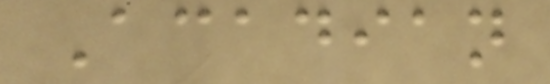Acadian
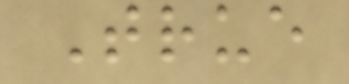True
